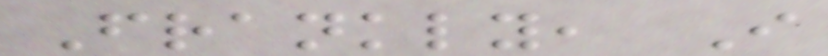Frankly, I
